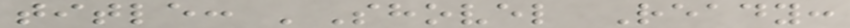title: 'Shovel Ready:
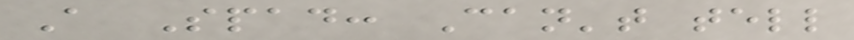A Spad: Can't tell
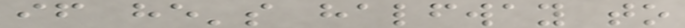if he's halfway to
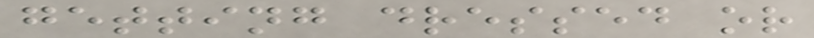getting dressed or
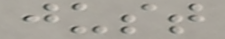just
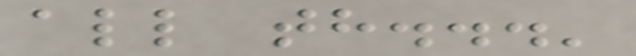all th...'
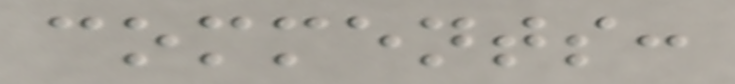comments:
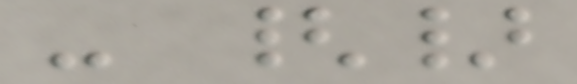- {}
